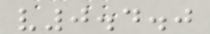v0.4.0
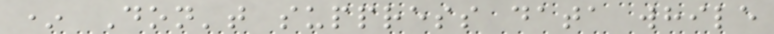* Don't suppress data while
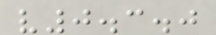v0.3.0
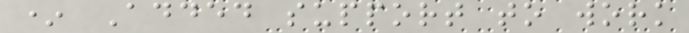* Added support to work
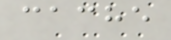cache
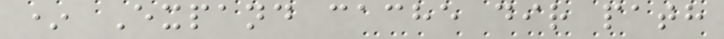* Expand cache dir path
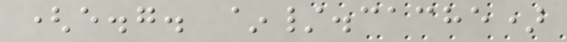(e.g. ~/.cache)
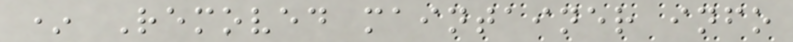* Removed maintainer info
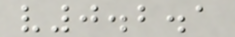v0.2.1
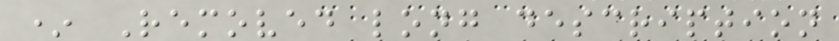* Removed long description
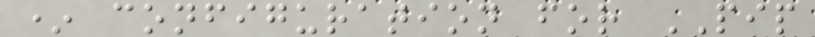* configuration for PIP
